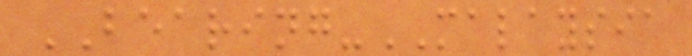BEARING-MALAYSIA
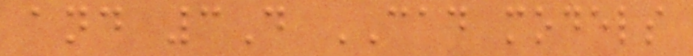and 3D CAD models
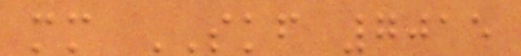mm SKF 7015
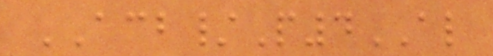ACB/P4AL
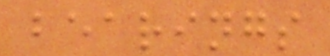bearings
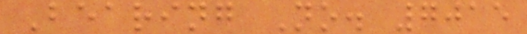Bearing No. 7015
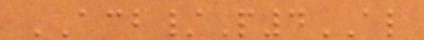ACB/P4AL
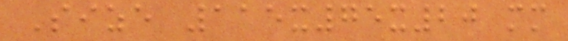Size 115x75x20 mm
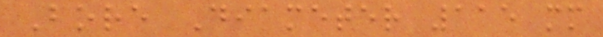Bore Diameter 115 mm
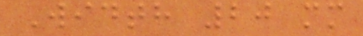Width 20 mm
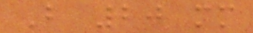B 20 mm
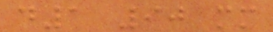d1 90 mm
